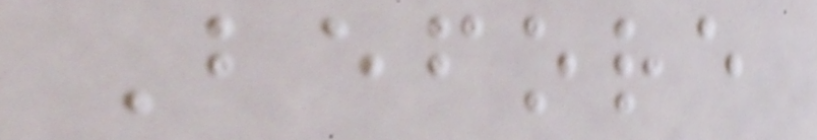Before
